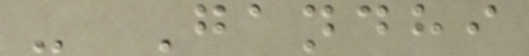- Gandhi
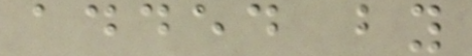added by
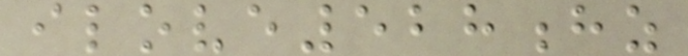ilove528hz
